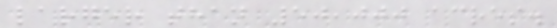larger than 50,000 acres.
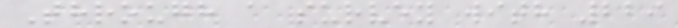Through a survey with 229
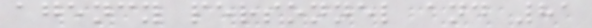agency personnel and 81
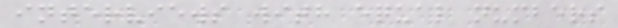interviews with equal numbers
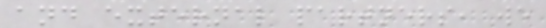and external partners, we
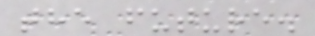the future.
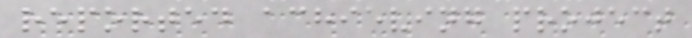reported achieving project
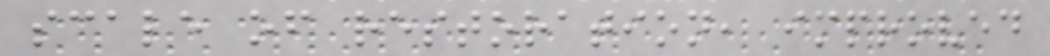scale of restoration, improved
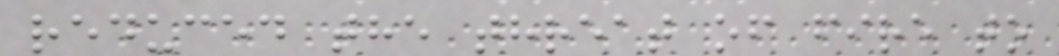reduced the threat of fire to
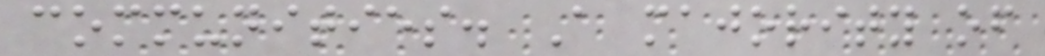communities. A majority of
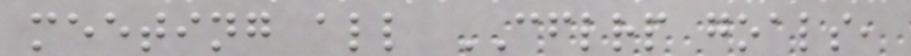meeting all CFLRP goals,
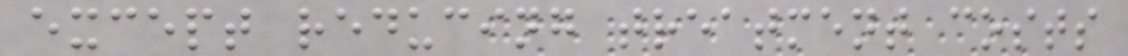except reducing treatment costs
